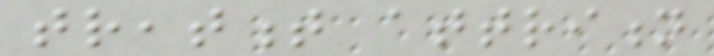treatment attrition
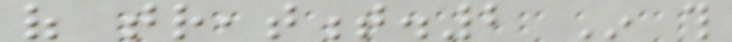of treatment.2 In this
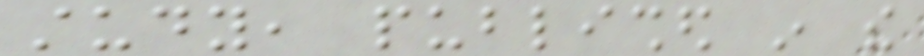study, published in the
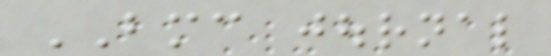BMC journal
